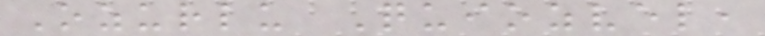Ozurlu Quiozvel,
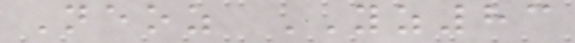Neoz YZ83
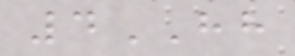4HH
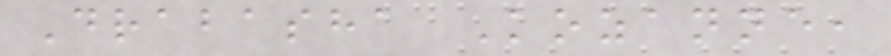Drabasha Kozanne,
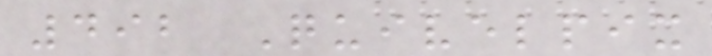492 Quivelpix
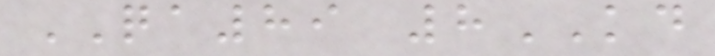QA89 8KD
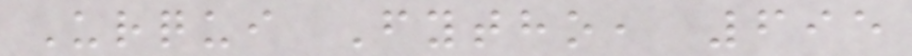Urqui Fytho, 695
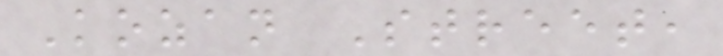Kozan Street,
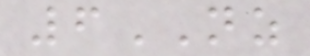6NZ
